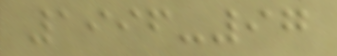1996-97
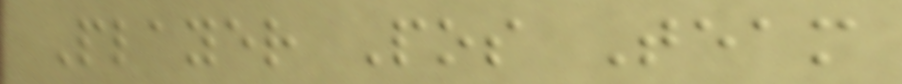Player Pos Team
